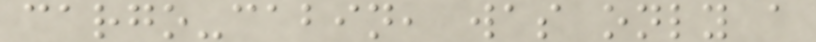cargo-cabin, was only a
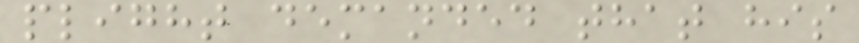plight demanded that his
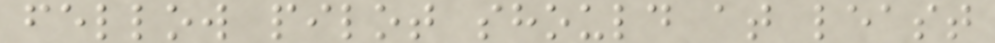fellow pilot should at least
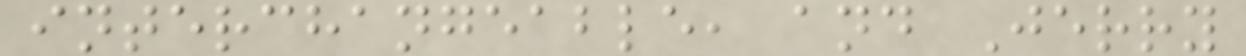interchangeable, and Jerry
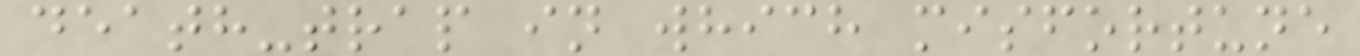death-trap in which misfortune
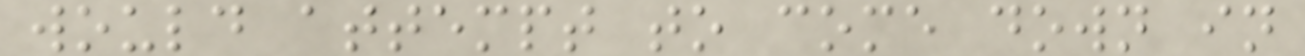would attempt to come down in
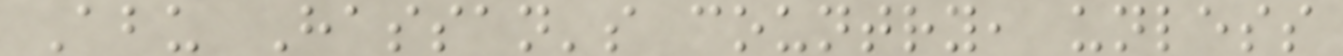Abu Hassan's country, unless
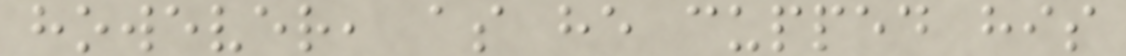however, as he cupped his
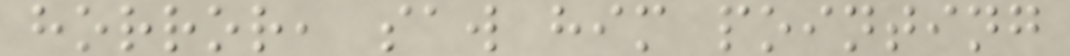horror, saw him pointing
